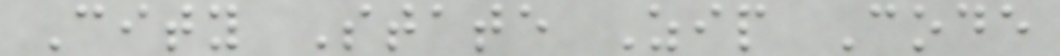City State Zip Code
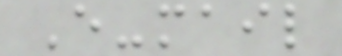E-mail
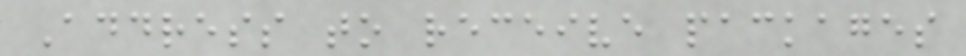Address to receive packages
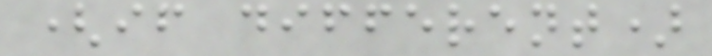(if different)
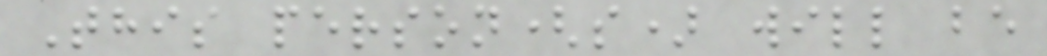This person(s) will be
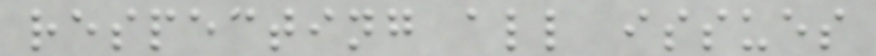respecting all issues
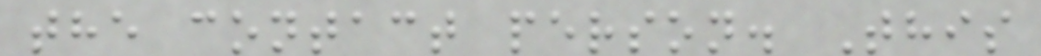the contact person. This
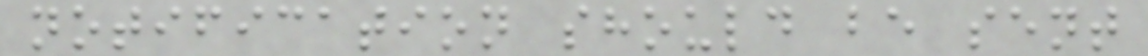notification should be sent
